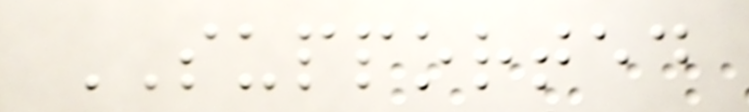SUPPORTED
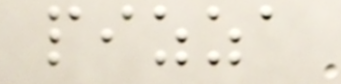pizza
